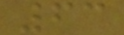63
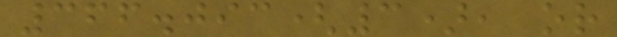366.093(3), or
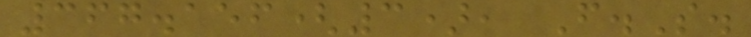367.156(3), F.S.
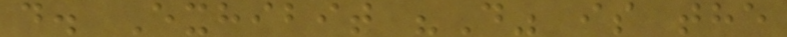d. Exhibit "D" is the
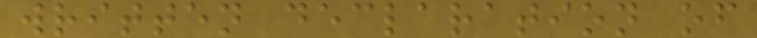written declaration of
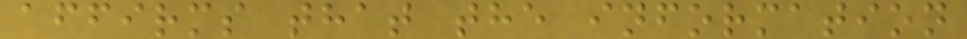affirms that the information
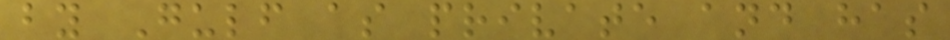by Gulf as private and has
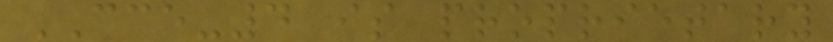CCE-4 is proprietary
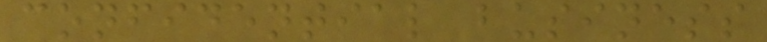confidential business
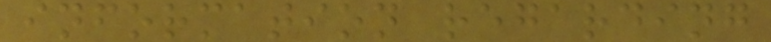information regarding
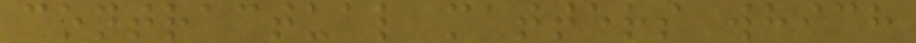contractual matters which
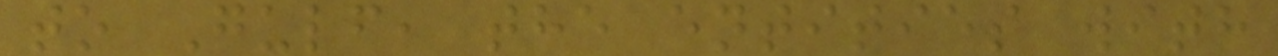to Gulf, the entities with
